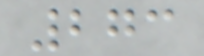273
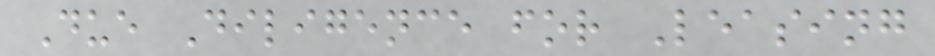Due Diligence for Leasing
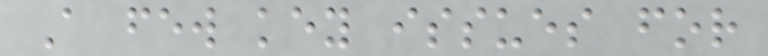A few key issues for
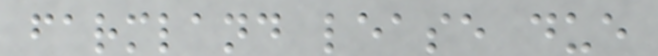farmland lease due
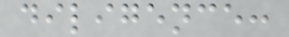diligence:
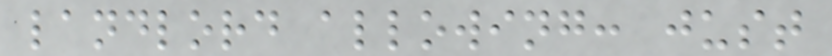landlord allowing: just
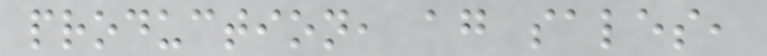production, ag sales,
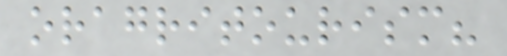oragritourism?
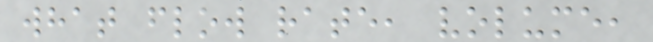what flow rate, volume,
